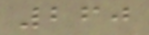260
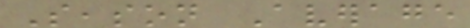Season Average
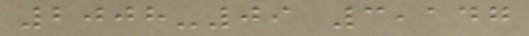2008-09 3,147
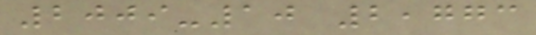2009-10 2,773
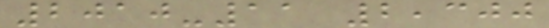2010-11 2,300
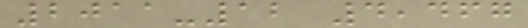2011-12 4,467
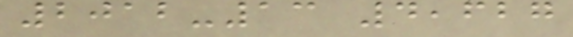2012-13 4,627
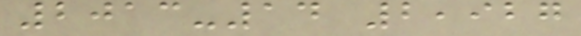2013-14 2,927
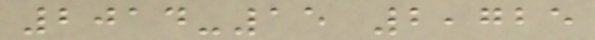2014-15 2,725
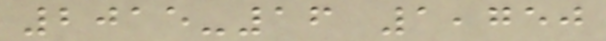2015-16 1,750
